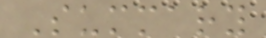Summary
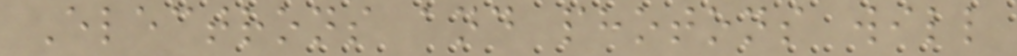Electrons and photons will
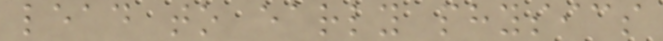lead to early physics
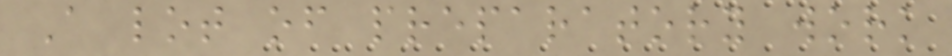A lot of preparatory work
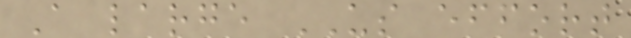A large US effort
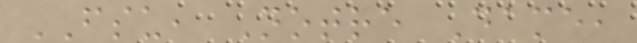FSU, Notre Dame,
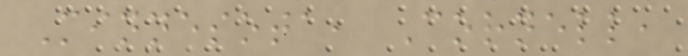Minnesota, Cornell,
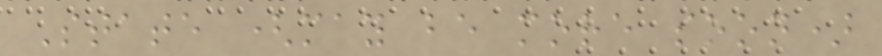State (may be more soon)
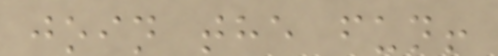join the fun!
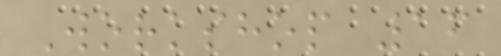Workshop 16
